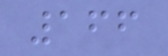166
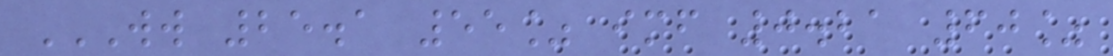WW 25.1 55% IMF 0.21 60%
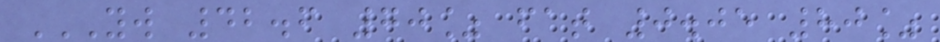YW 42.6 70% FAT 0.05 80%
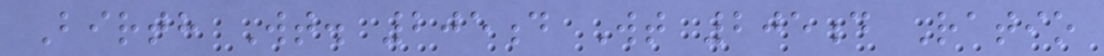Birth Wt. 205d Wt 205d Ratio
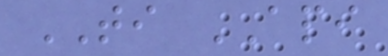TI API
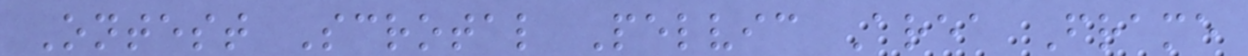Ontest Scrotal Pelvic Area Frame
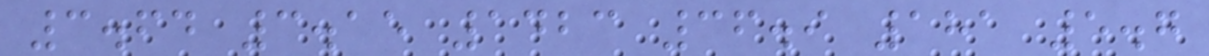3.64 3.15 1423 36.9 181 5.7
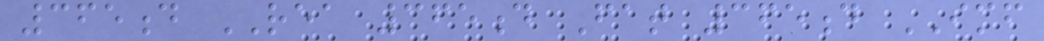365d REA 365d Fat 365d IMF
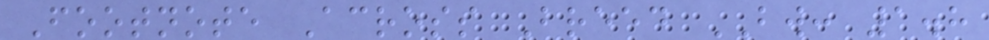Footnote Across Breed BW: 1.8
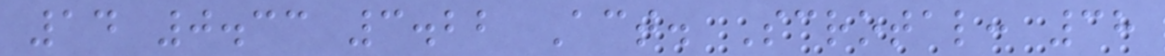14 0.33 3.22 Act. Scrotal: 38
